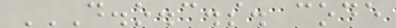D.O.C.S. CODE
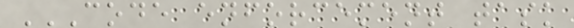CODE ENFORCEMENT TASK
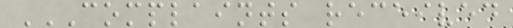COMPLAINTS RECEIVED
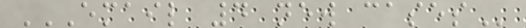EMAIL 4 NEW CASES
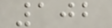102
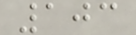103
